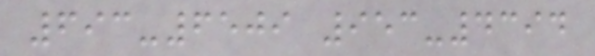693-6509 953-4394
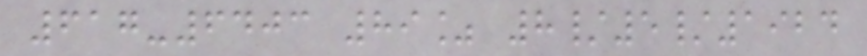617-6403 89% 8/5/1924
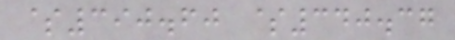$390.60 $340.37
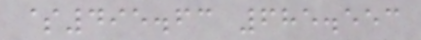$495.63 685.553
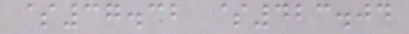$37.32 $423.04
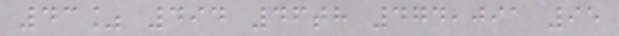43% 494 46th 474,091 95
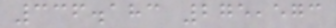336.183 275,573
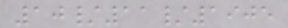10/11/1905
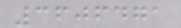3606471
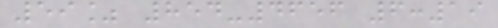59% 854-4656 6:19
